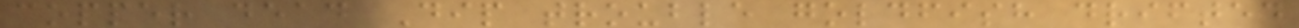copper dead Dip trouble goldfish drifted
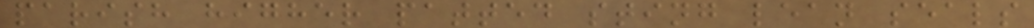parish higher patted sting lean seals
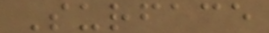Surface
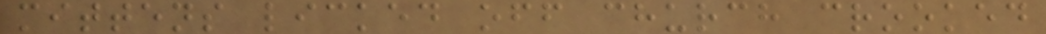mittens licked off church crooked
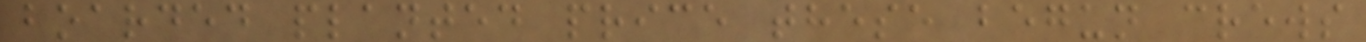boarded planted price these begun crews
